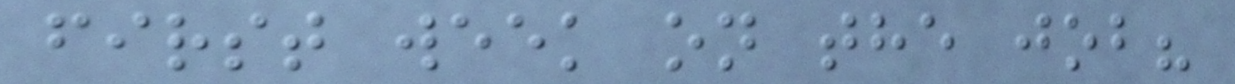first week on the job?
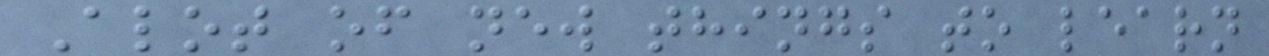Alot of new things to learn
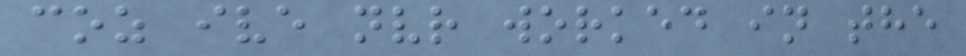coz ive nvr worked in the
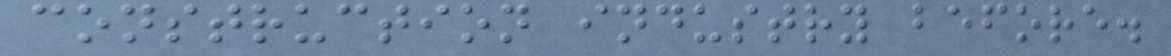construction industry before.
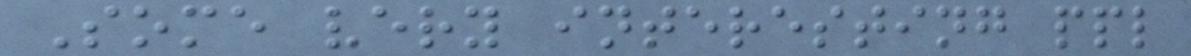Some very interesting ppl
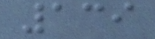139
